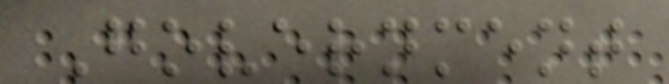Government
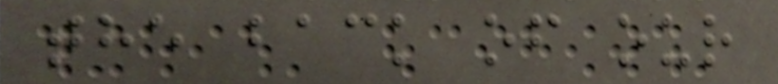the back of our
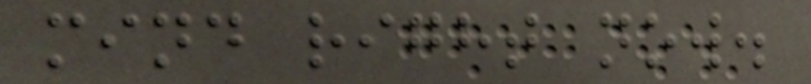mind right now.
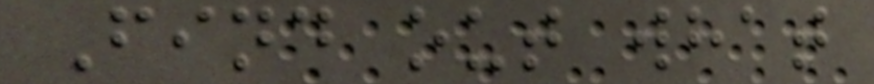Find out what
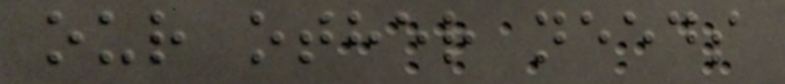our other needs
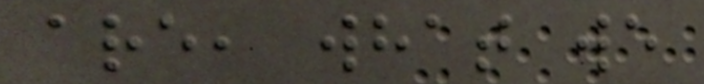are, what we
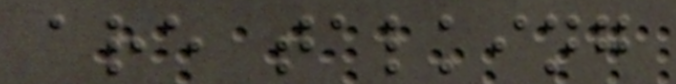are talking
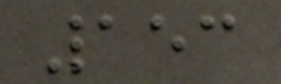153
